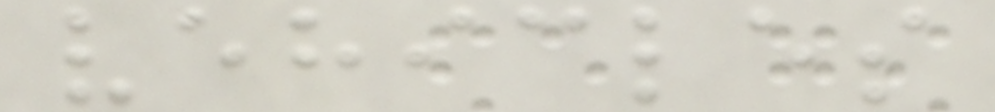vehicles
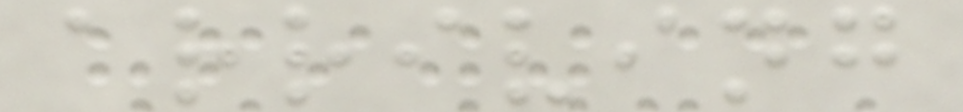arriving
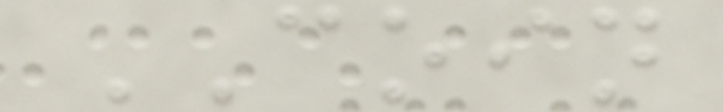COIN
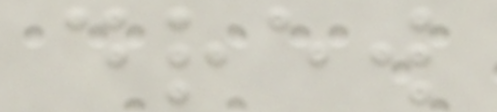drew
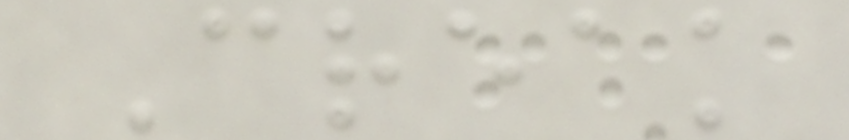Creak
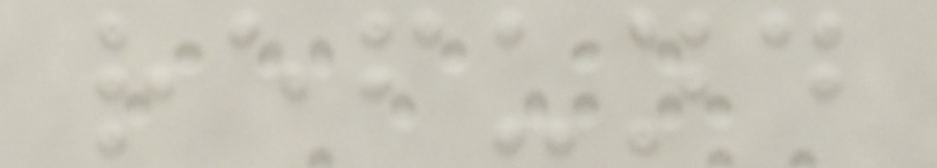refund
